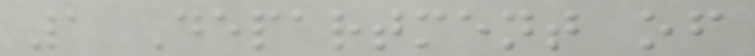1 Department of
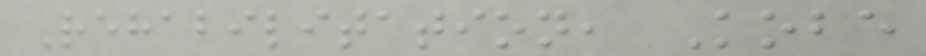Rehabilitation, Kobe
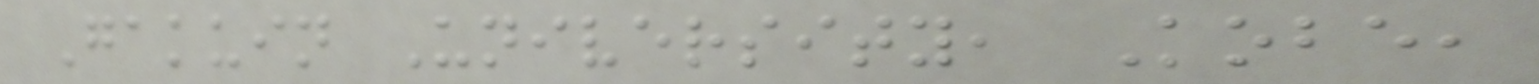Gakuin University, Kobe,
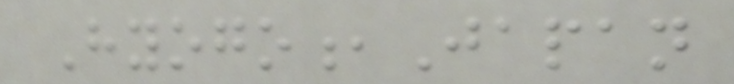Hyogo,Japan
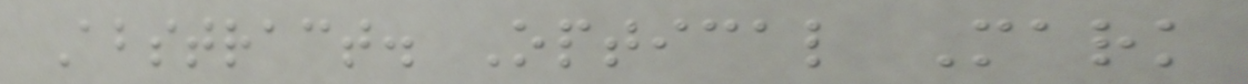Abstract. Optical Mark
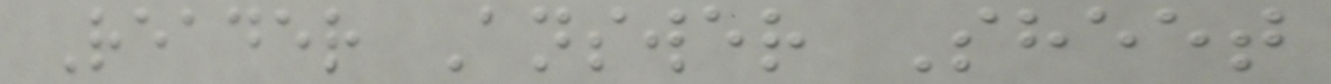Reader Answer Sheet
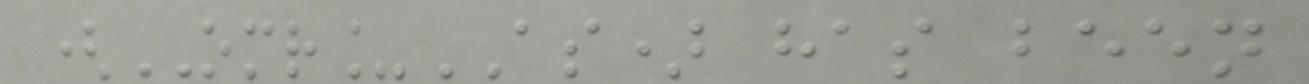(OMR_AS) has been
